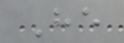He
